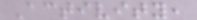Activity,
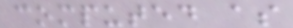computed as
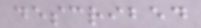described
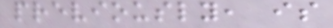previously, is
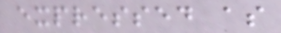expressed as
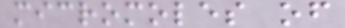micromoles of
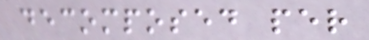decomposed per
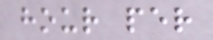hour per
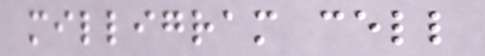milligram cell
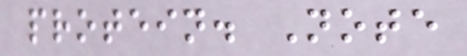protein. Note
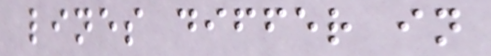lines differ in
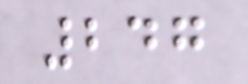247
